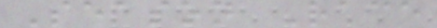Season Race
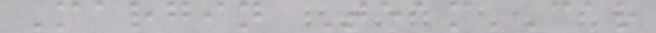Margin Team Car
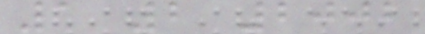1 2 2002
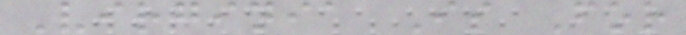Virginia Is For
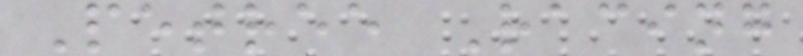Petree Racing
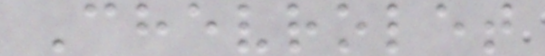Chevrolet
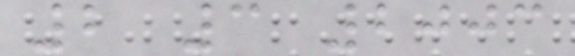2 3 2003
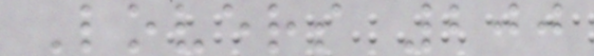Lovers 200
